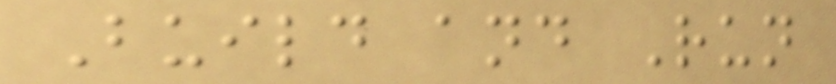Build and Run
